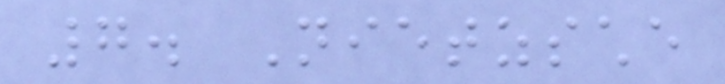7. Nietzsche
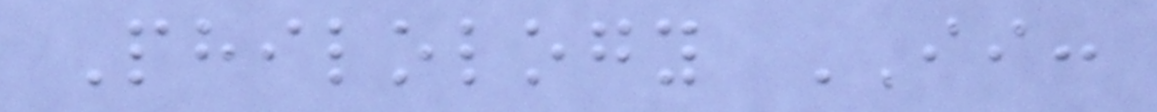Philology II:
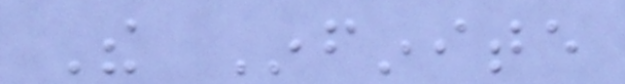The Infinite
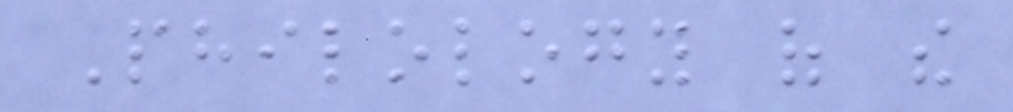Philology of the
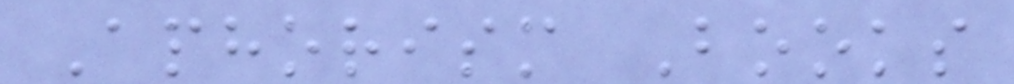Aphorism Books
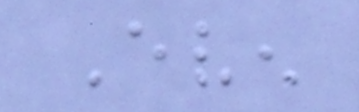Even
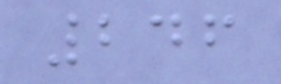246
